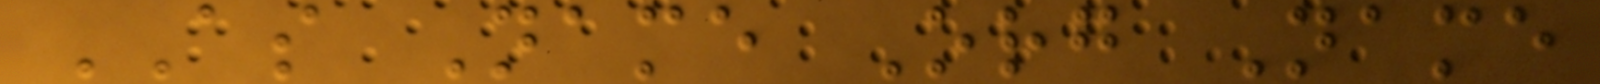AS Name Org Name
